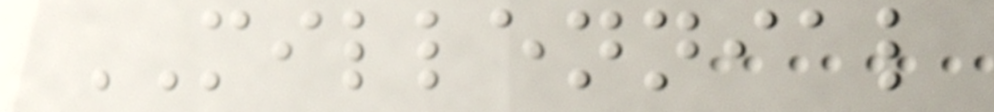MILLENNIAL
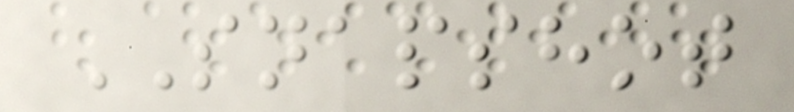SNAPSHOT
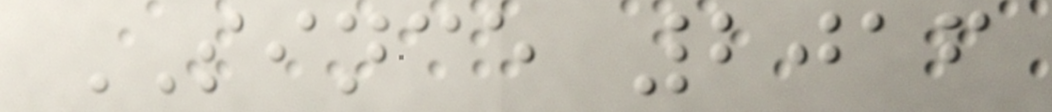SINCE 2016
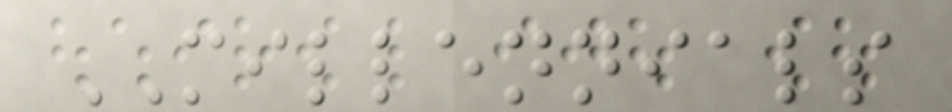MILLENNIALS
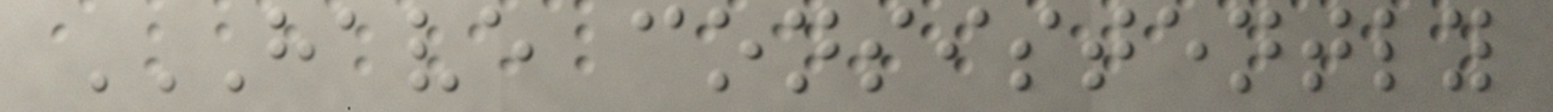HAVE CONSISTENTLY
